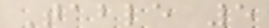Table 5
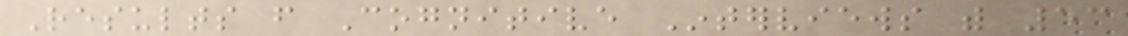Results from Cognitive Interviews with 53
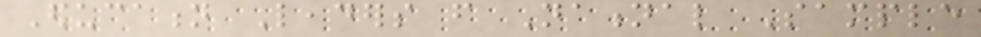Education Leaders from National Sample
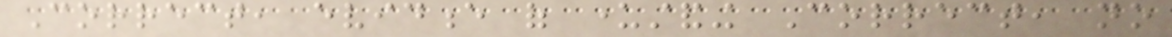Correct, evidence of understanding Correct, no
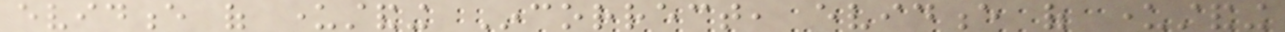evidence of understanding Incorrect, evidence of understanding
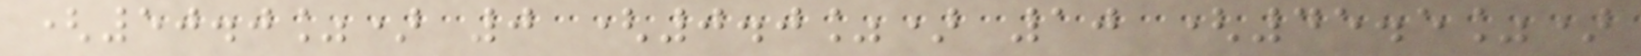(50.0%) 0 (0.0%) 10 (45.5%)
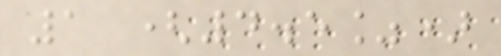1 (4.5%)
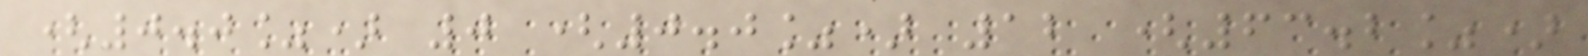(0.0%) 0 (0.0%) 12 (63.2%)
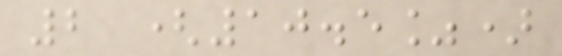2 (10.5%)
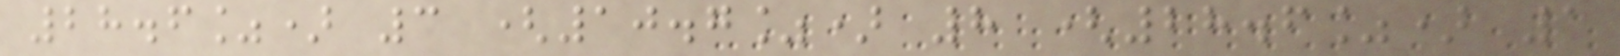28.6%) 3 (10.7%) 8 (28.6%) 1
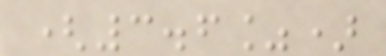(3.6%)
